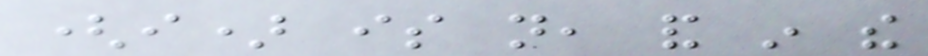(i) is not, and in the
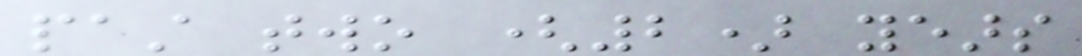past two (2) years
